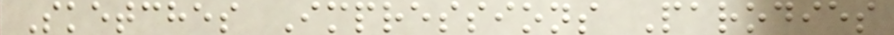Sketches Impressions Parodies
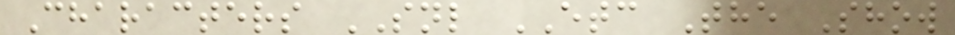Characters SNL ETC The Show
